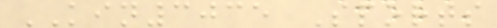KIN3035 Sports
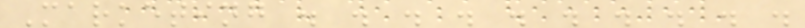Marketing . . . . . . . . . .
